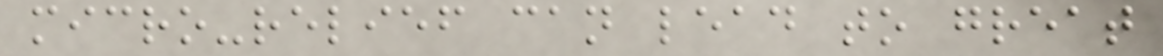micro-relief can lead to great
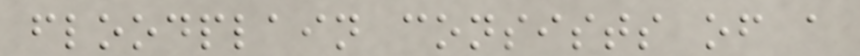floodplain consists of a
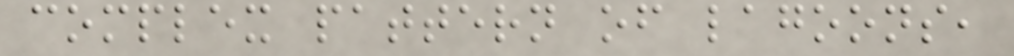complex pattern of lagoons,
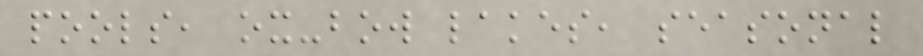pools, ox-bow lakes, seasonal
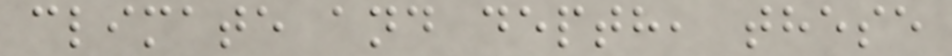climate and depth, these
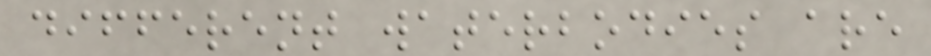different waterbodies are
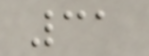31
